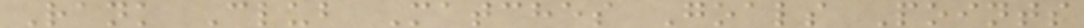Rank Club Matches Goals Points
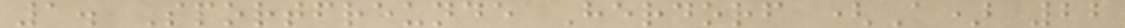1. Sportfreunde Herdorf (A) 22
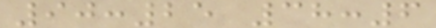90:25 38:6
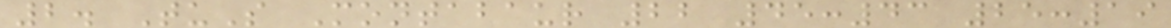2. TuS Montabaur 22 45:43 25:19
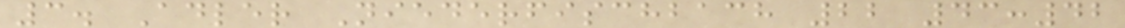3. Adler Niederfischbach 22 43:42
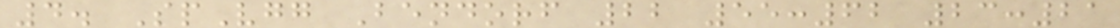4. SpVgg Bendorf 22 55:62 23:21
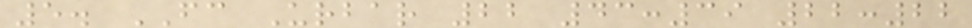5. FC Urbar 22 43:39 22:22
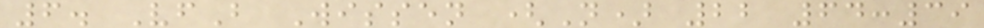6. VfB Wissen (N) 22 64:39
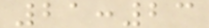21:23
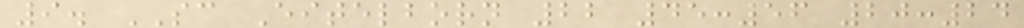9. SC Eitelborn 22 45:56 20:24
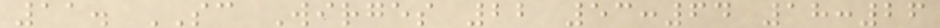11. SC Wirges 22 53:64 18:26
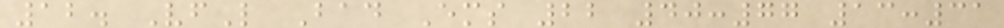12. VfL Bad Ems 22 40:77 13:31
